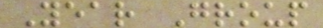Year Group
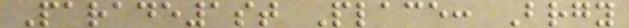Parade1st Place: Brgy
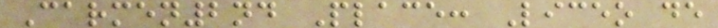Carmen2nd Place: Liceo de
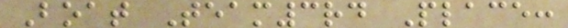Boat Team3rd Place:
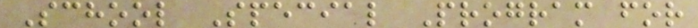School Special Program for
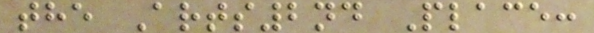the Arts2nd Place:
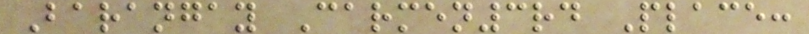Barangay Carmen3rd Place:
